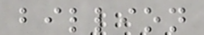billion
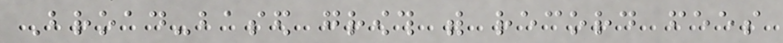Broad-based growth with record fees
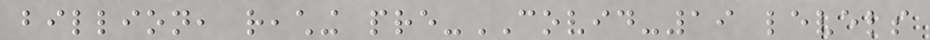billion, reaching pre-COVID-19 levels
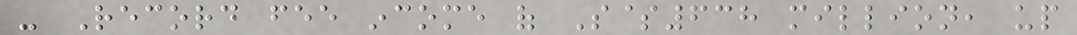- Record fee income of S$638 million, up
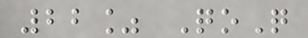22% QoQ
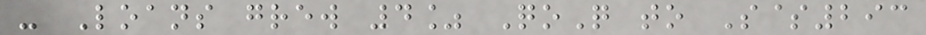- Loans grew 4% QoQ to S$293
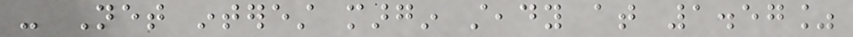- Net interest margin steady at 1.57%
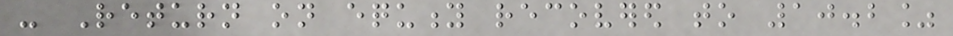- Return on equity recovered to 10.2%
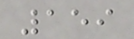159
